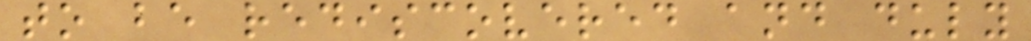to be rediscovered and duly
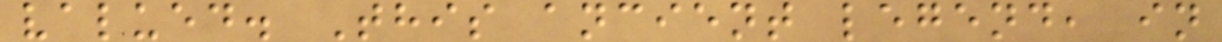valued. This ancient legend, in
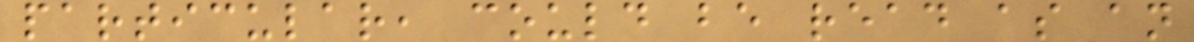particular, could be read as an
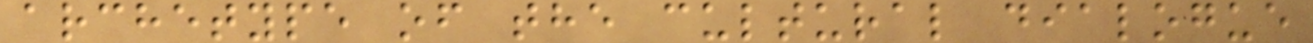archetype of the cultural dialogue
